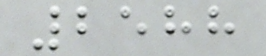2588
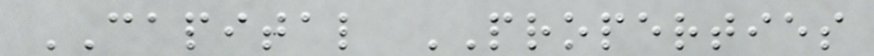CAPITAL PROPERTIES
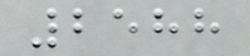2588
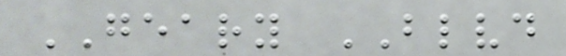GEARY BLVD
